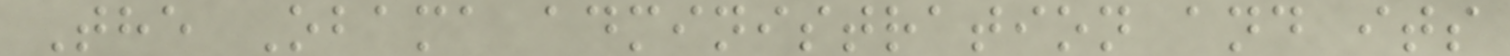The Obama administration and its
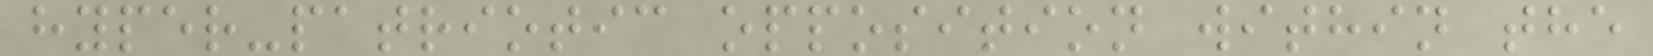hyper-patriotic opposition within the
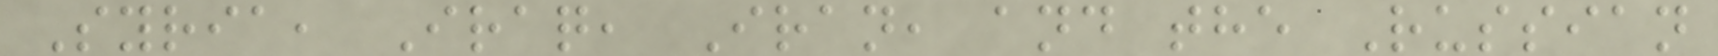Syria, Iraq, Iran, and the Russian
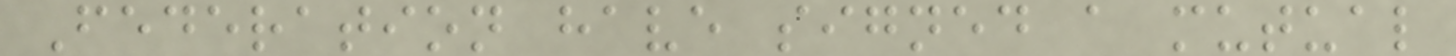Federation have signed a mutual
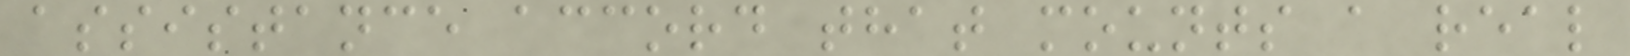assistance accord that mounts a real
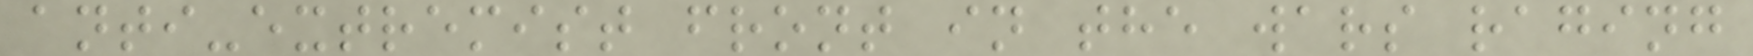anti-extremist front in the wars raging
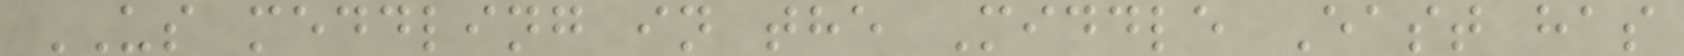US meddling in the Middle East has
